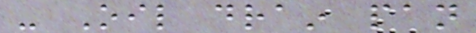- Oil drain pan
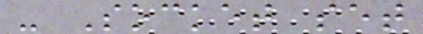- Socket set
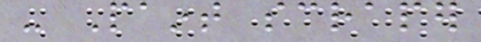- Paint scraper
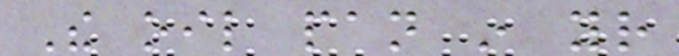The oil pan in your
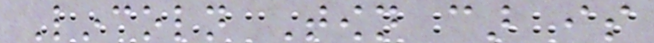Lincoln Town car is
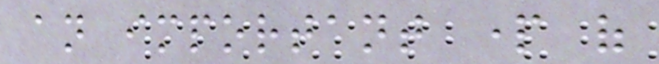an important part of
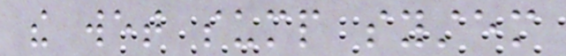the wet sump system
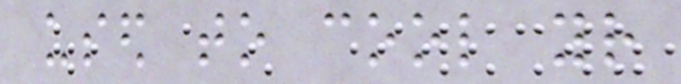used to cool your
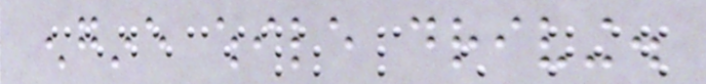engine while driving.
